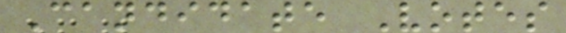Candidate Votes
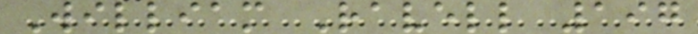William Ravell 197
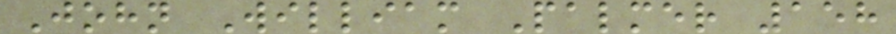John William Palmer 158
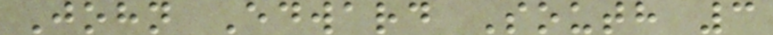John Edward South 3
